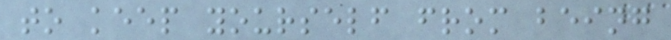to keep yourself from being
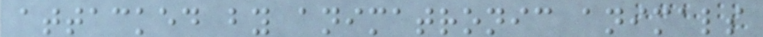attacked by animatronic animals
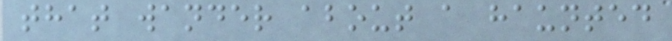that wander about a haunted
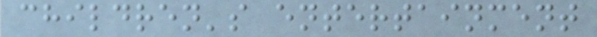children's entertainment
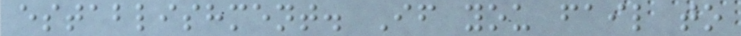establishment. If you fail to
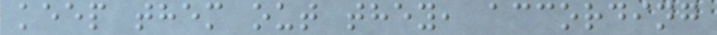keep them out they, according
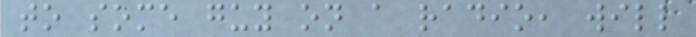to some guy on a radio, will
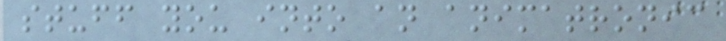stuff you into an animatronic
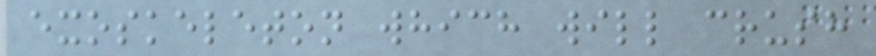exoskeleton which will crush
